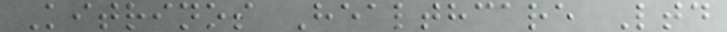Kitrinos Healthcare Ltd
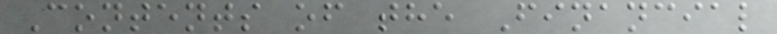Contents of the Financial
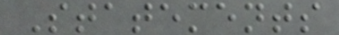Statements
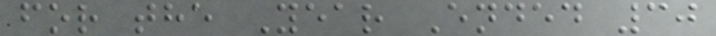for the Year Ended 30
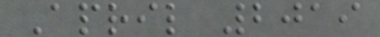April 2019
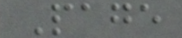Page
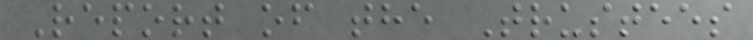Report of the Trustees
